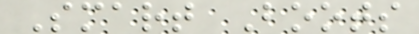Smart Boots
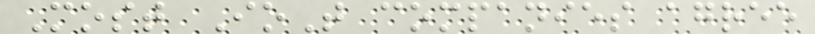Most IoT companies agree
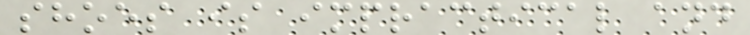shoes is impractical and
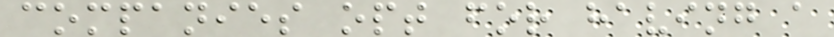companies opt for having a
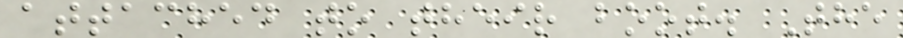attached to their boot. The
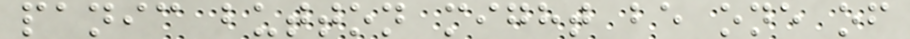panic button might be one of
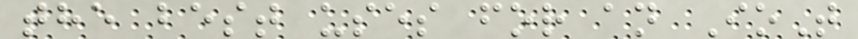the best uses for an IoT
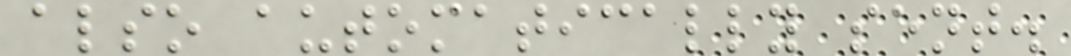also automatically sent.
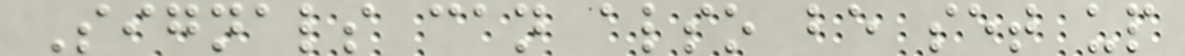Signals can also be set up
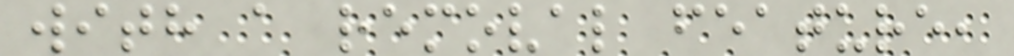with a removal feature,
